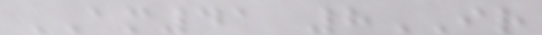AM41 8IR
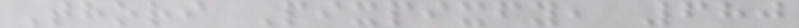Thori Pixpixfy, 680
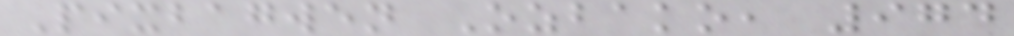Pixbagwen Ozbako, 974
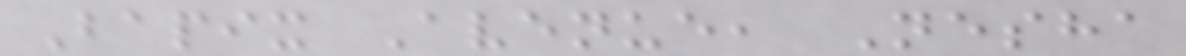Bapix Avenue, Nesha
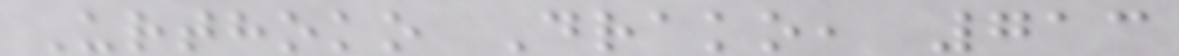Urthoko Drako, 713
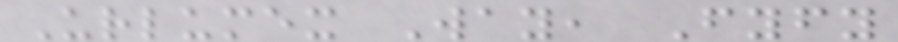Urlumex Way, Fyfy
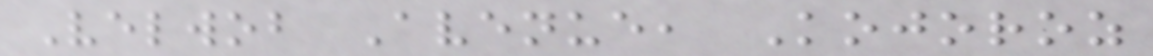Velwob Avenue, Kojoroz
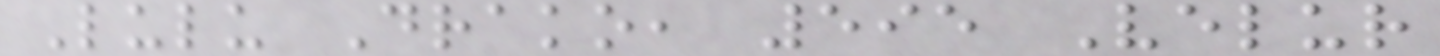Lulu Drako, 595 Velur
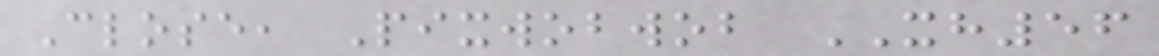Close, Pixwobwob XH56
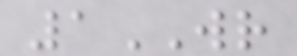1WR
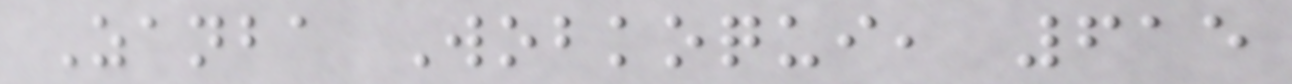Zanba Wobkoqui, 615
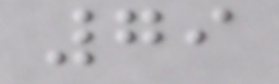79
